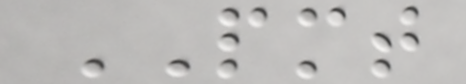PMT
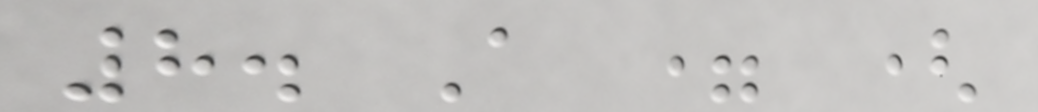8. A = (
